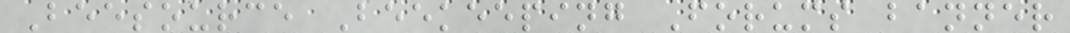Beesource Beekeeping Forums banner
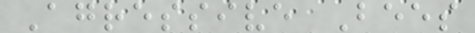Agressive Bees
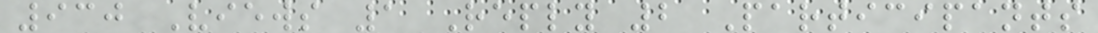930 Views 1 Reply 2 Participants
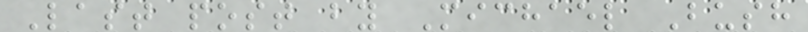Last post by Michael Bush
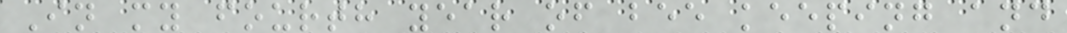In my fourth year of bee keeping and
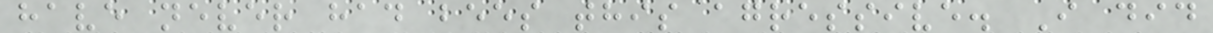have never had bees this agressive. I did
